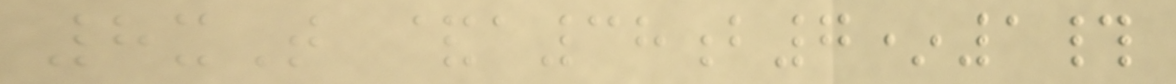8xT &a38b7*1#
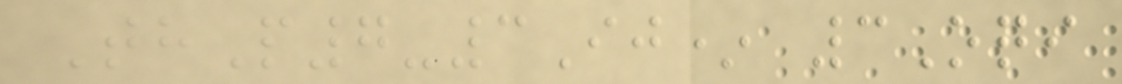ThP7-3Ij* 3Oqi
